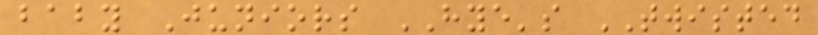baby Juniors HYE's TWISTED
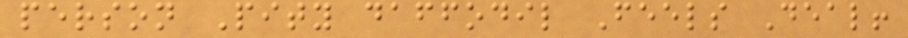person Pity daffodil Feels Deal!
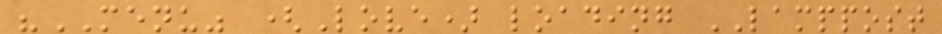"MENU" (Love) loading LAMPPOST
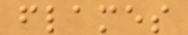flames
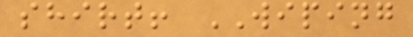shirt! WIPING
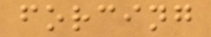forcing
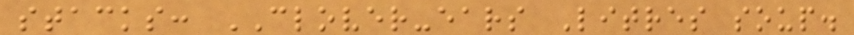stacks: CLOVER-ears Litres soup.
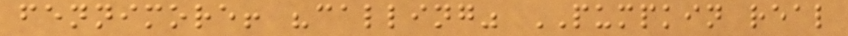fennimore! "calling" PUMPKIN real
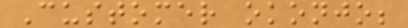Customer okonjo;
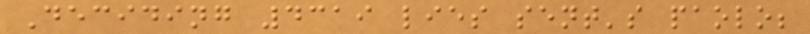Deciding 4319 lies sent's paolo;
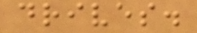drives.
